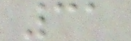31
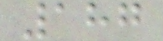187
